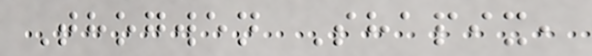Thogwen Shapix,
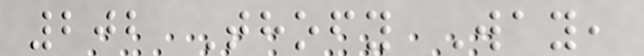202 Thofy Way,
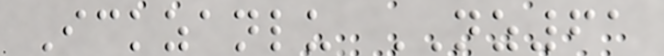Ickzanlu NZ61
